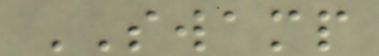SWAMP
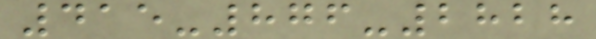415-876-2828
